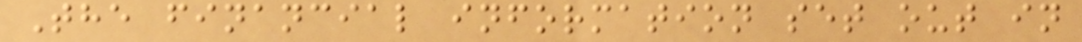The financial information set out in
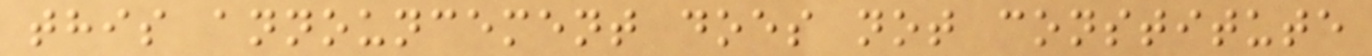this announcement does not constitute
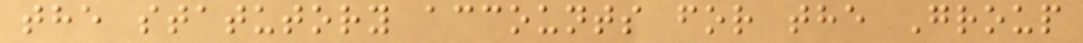the statutory accounts for the Group
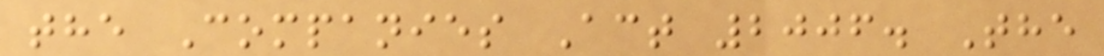the Companies Act 2006. The
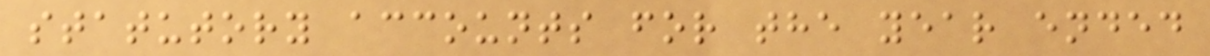statutory accounts for the year ended
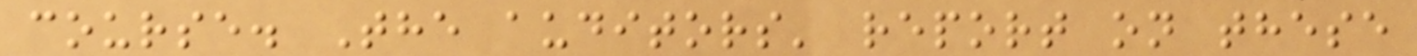course. The auditors' report on these
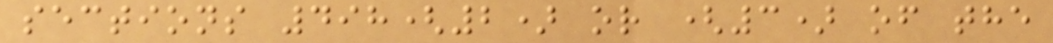sections 498(2) or (3) of the
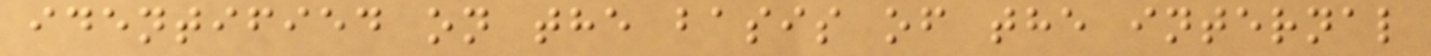identified on the basis of the internal
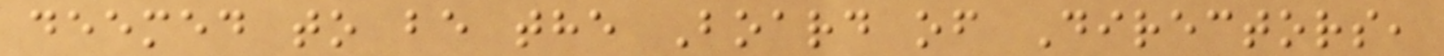deemed to be the Board of Directors,
